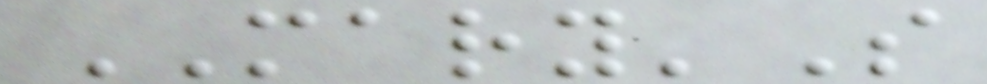MARY'S
